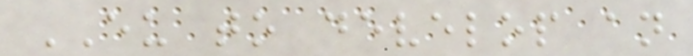EU to develop an
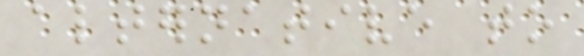alternative to
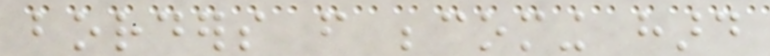borders from becoming hard
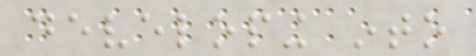developing into
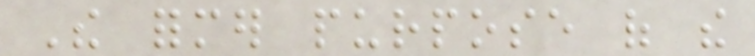The former purpose of the
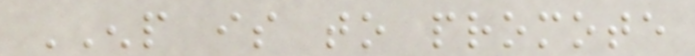ENP is to promote
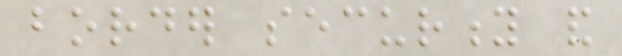border security and
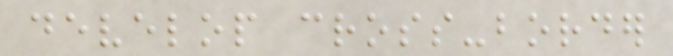develop cross-border
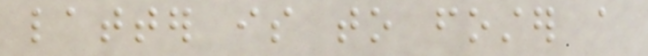latter is to foster a
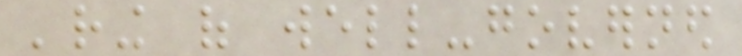'ring of well-governed
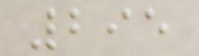295
